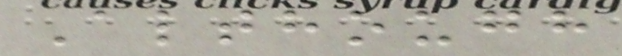Although
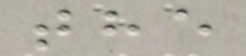the
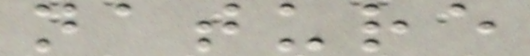nature
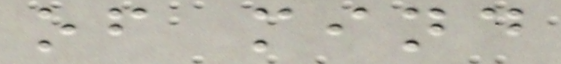of mind
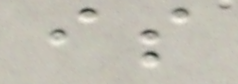is
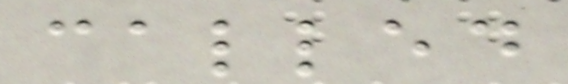called
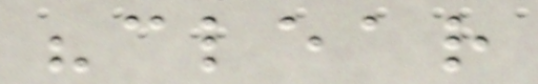"clear
